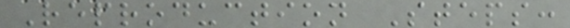Reproduction Steps:
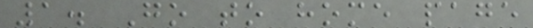1. Go to home page
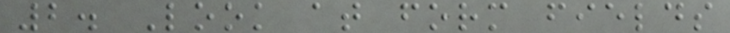2. Look at form fields
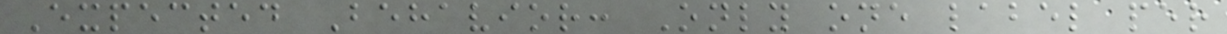Expected Behavior: Only one label per
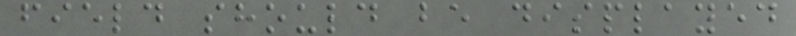field should be displayed
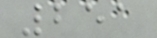251
